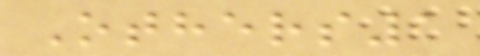Others1
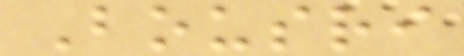Bousri
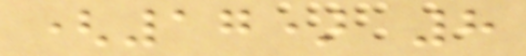(17) 8
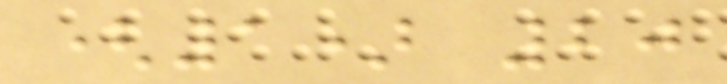(1) 20
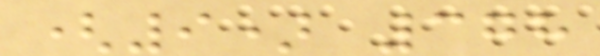(9) 378
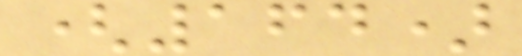(164)
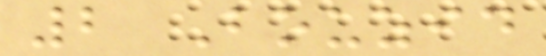2 Bouzid
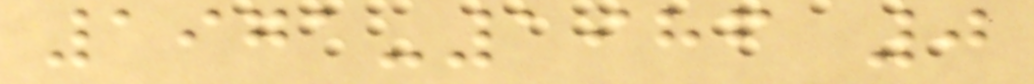1971-1986 0
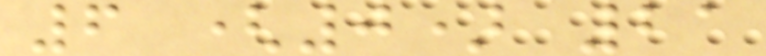6 (0) 21
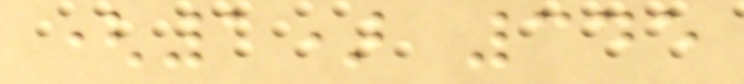(1) 345
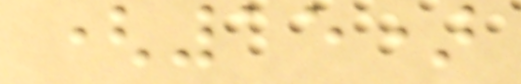(15)
